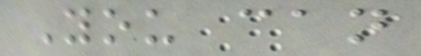You can
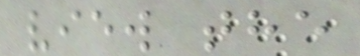view the
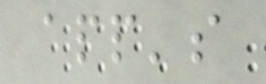app's
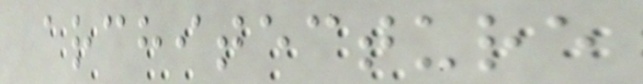architecture
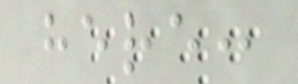here:
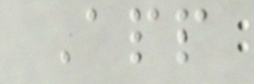App
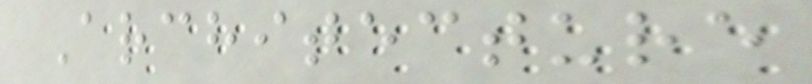Architecture
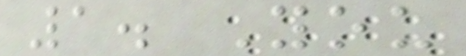1. You
